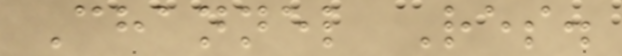Channel Res.
